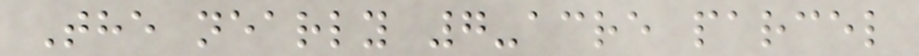The nearly 7-acre parcel
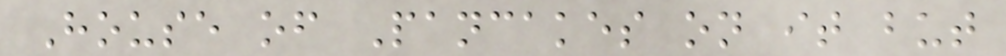House of Pancakes on it but
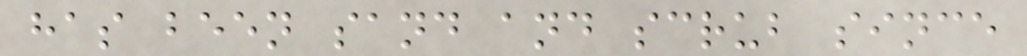has been sand and scrub since
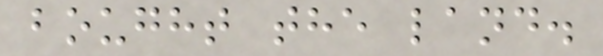bought the land.
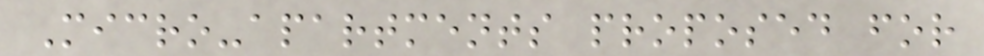Micro-apartments proposed for
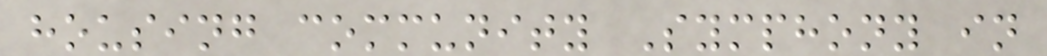housing community Symphony in
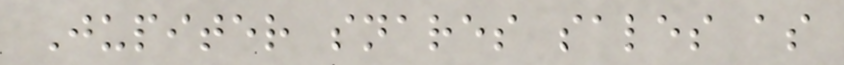Jupiter snares sales as
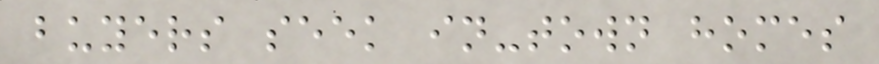buyers seek in-town homes
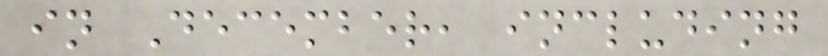in December, including
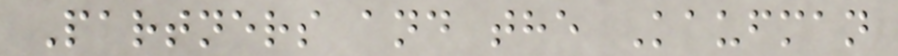Partners and the Kaufman
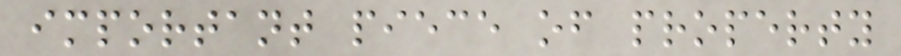important piece of property
